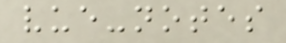vue-notes
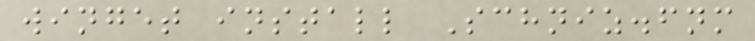winget install Schniz.fnm
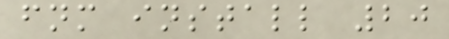fnm install 20
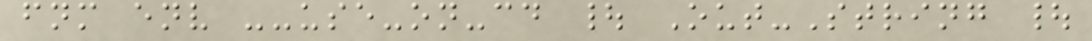fnm env --use-on-cd | Out-String |
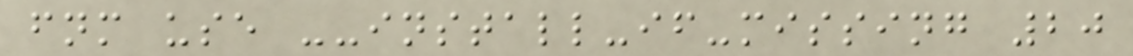fnm use --install-if-missing 20
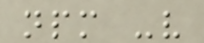npm -v
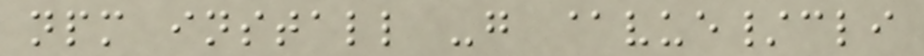npm install -g @vue/cli
